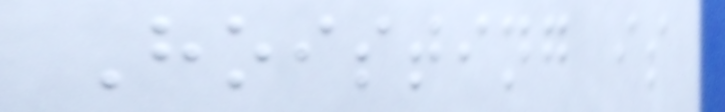Hoisting is
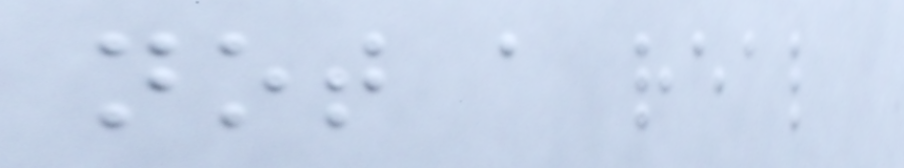not a real
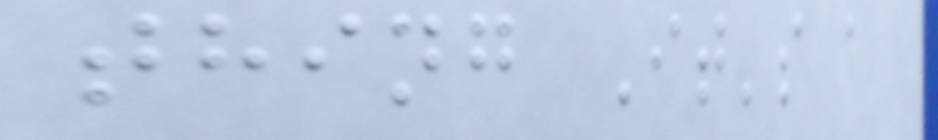thing It's a
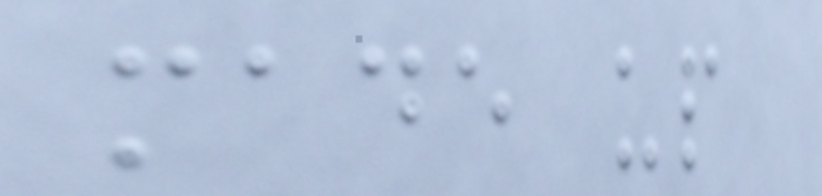made up
